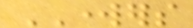WORKERS
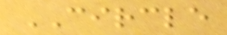CIRCLE
